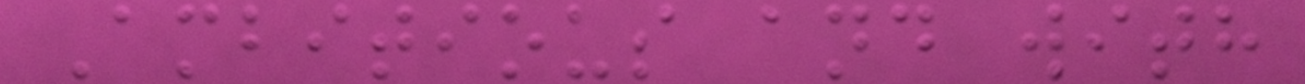Ambitious and with
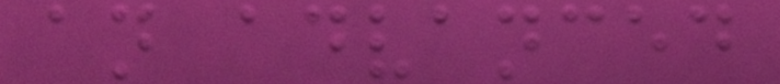an advanced
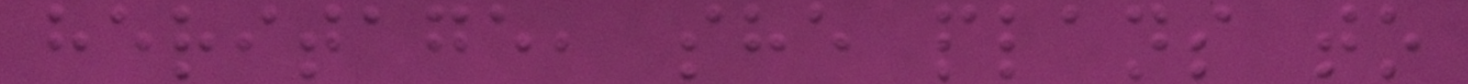heritage, she plans to
